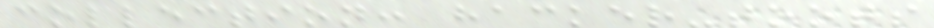collection: hacker-toots
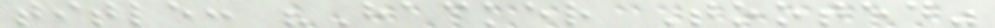title: "Hacker Tooted"
